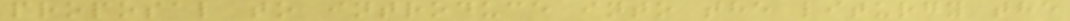proposal to introduce into the liturgy the
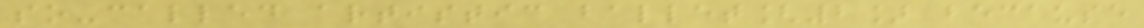so-called artistic ballet[2] because
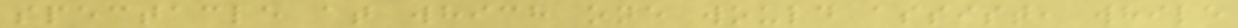spectacle at which one would assist, while
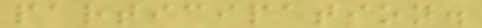participation.
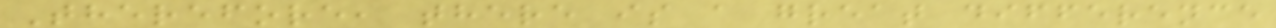Therefore, there is a great difference
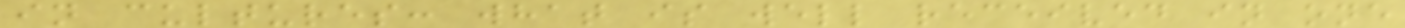in cultures: what is well received in one
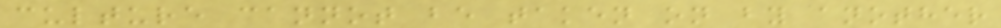culture cannot be taken on by another
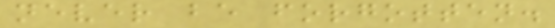never be forgotten.
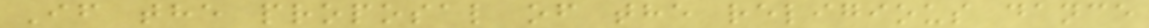If the proposal of the religious dance
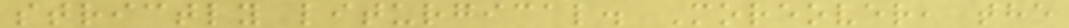strictly liturgical. Moreover, the
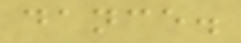dance.
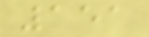151
